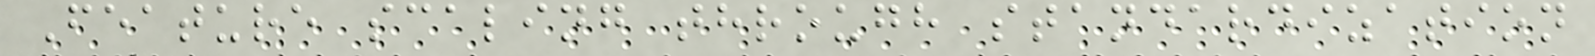Feature scaling through standardization
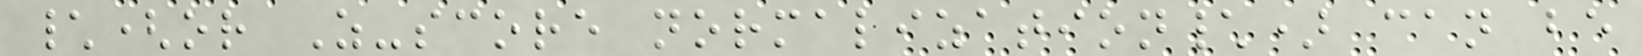\(or Z-score normalization\) can be
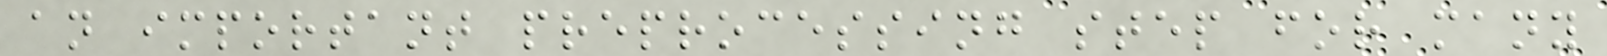an important preprocessing step for many
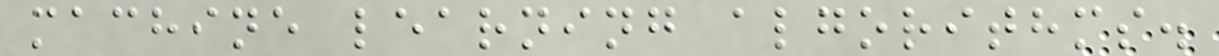machine learning algorithms.
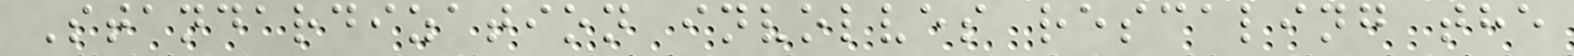Standardization involves rescaling the
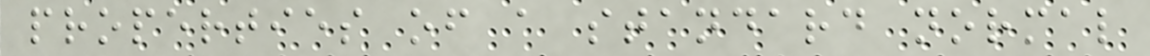properties of a standard normal
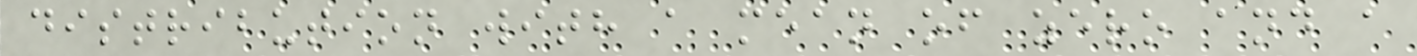distribution with a mean of zero and a
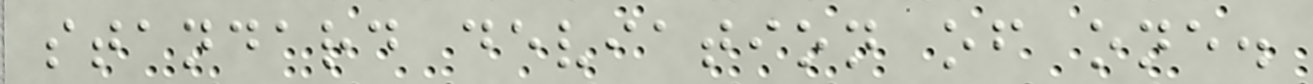standard deviation of one.
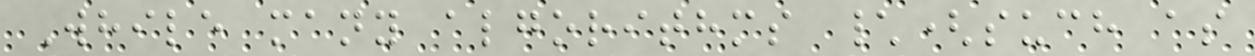While many algorithms \(such as
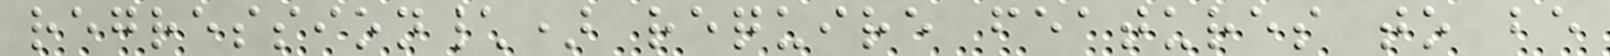regression\) require features to be
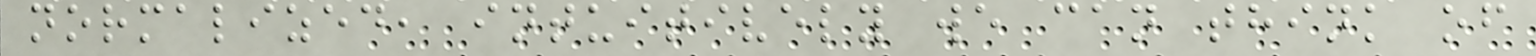normalized, intuitively we can think of
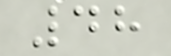48
